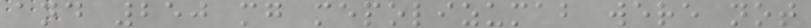and 250 mg mepolizumab were not
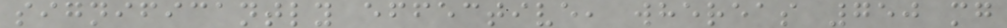significantly effective, whereas 750 mg
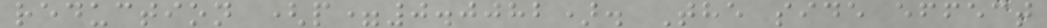reduction (p=0.0082). The side effect
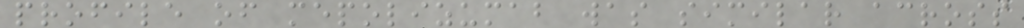profile of mepolizumab was similar across
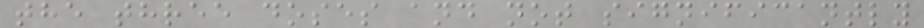the three doses and not significantly
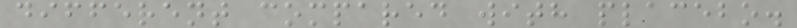different compared with placebo.
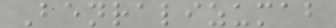Benralizumab
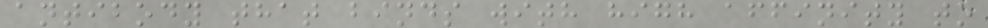antibody that binds with high affinity to
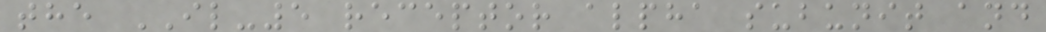the IL-5 receptor alpha subunit and
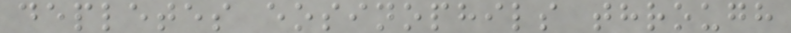depletes eosinophils through
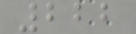222
